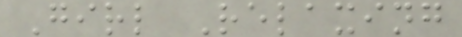Girl Relaxing
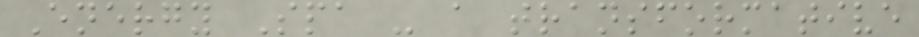Energy Spa - a transformative
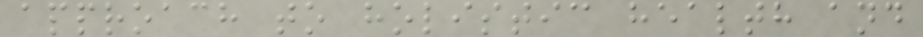approach to holistic health and
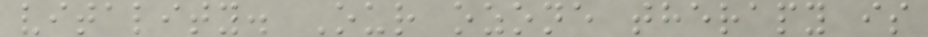vitality. Our ozone therapy is
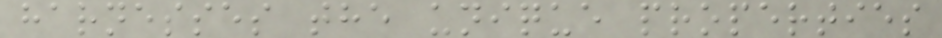harnesses the unique properties
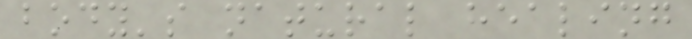body's natural healing
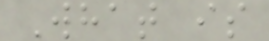What is
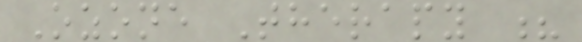Ozone Therapy ?
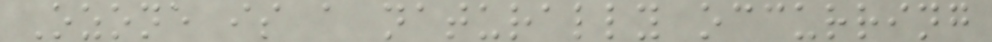Ozone is a naturally occurring
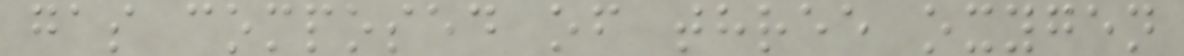gas composed of three oxygen
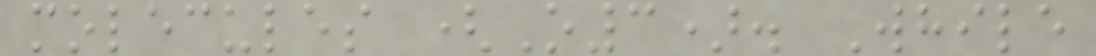molecules (O3). While
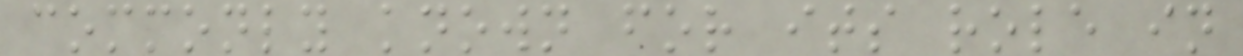commonly known for its role in
